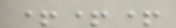+++
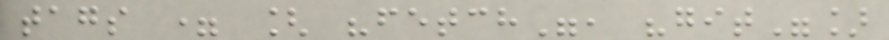tags = [ "fetch", "git"]
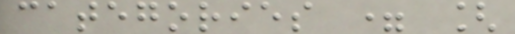categories = [
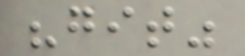"git"
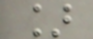]
